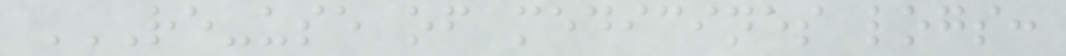RE-USE OF MEDICINES LOGS:
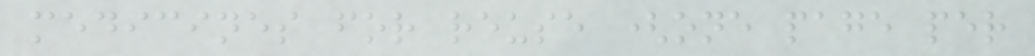medicines for reuse (one page per
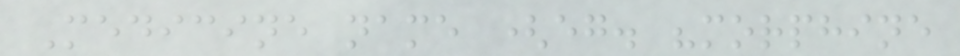Medicine name (eg. "morphine
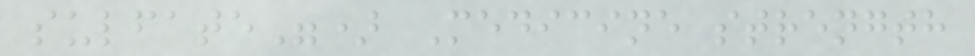sulfate") Medicine strength
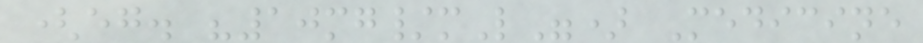(eg. "10mg/mL") Medicine
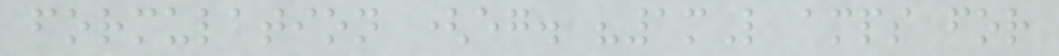formulation (eg. "1mL amps for
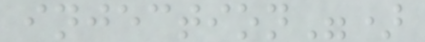injection")
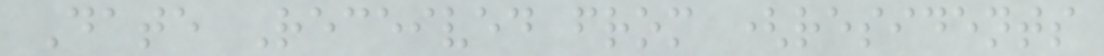Date Received from (residents
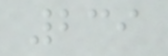239
